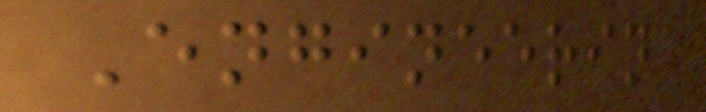Engineerin
